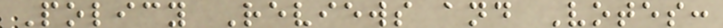Policy Reviews and Votes:
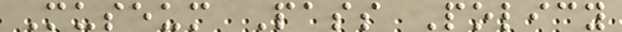Museum Pass Policy
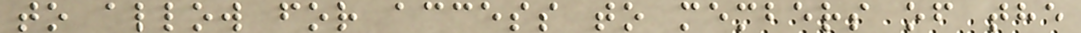to allow for access to members of the
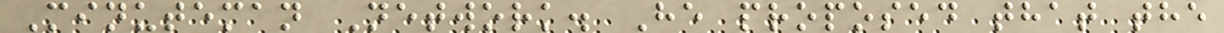Minuteman Network. He proposed that the
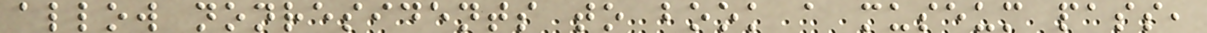allow nonresidents to book a museum pass,
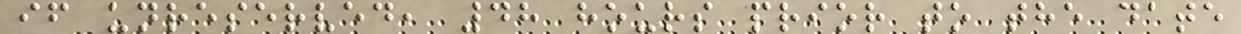if unreserved, 48 hours prior to the date
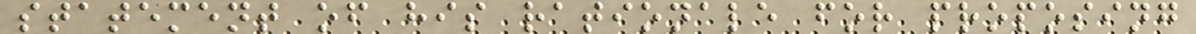statement of his rationale for proposing
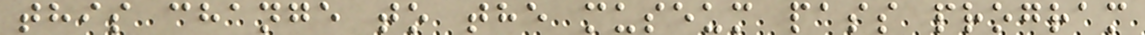this change to the museum pass program
